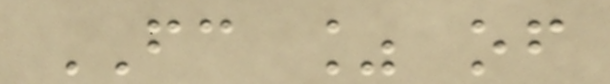FC % of
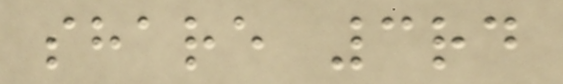share 3rd
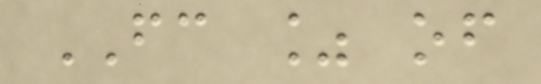FC % of
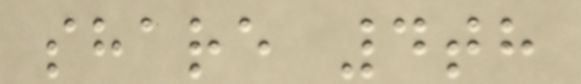share 4th
